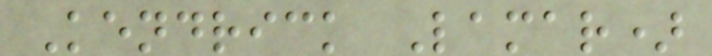Kendrick Lamar)
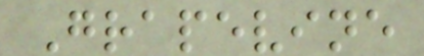Grapevine
